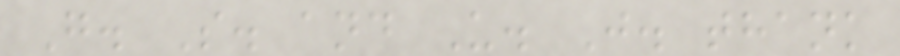G. S. and U. J. thank
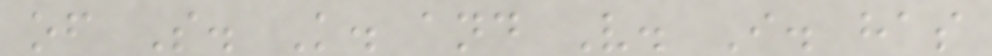of S. K. and V. I. has
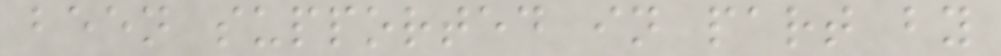been supported in part by
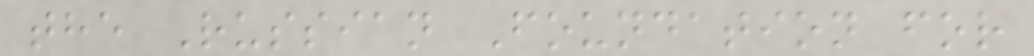the Russian Foundation for
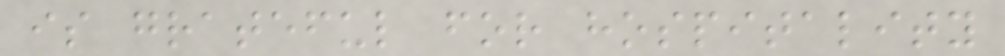is grateful for hospitality
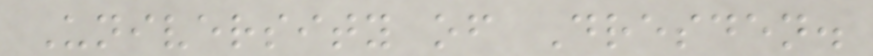University of Dresden.
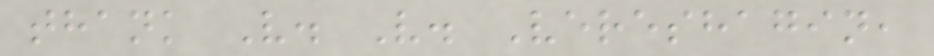thank V. V. Vereshagin,
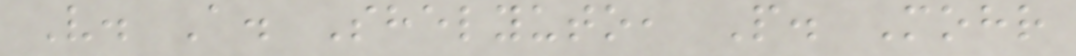V. A. Shelyuto, P. Mohr
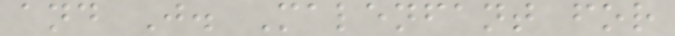and J. Malenfant for
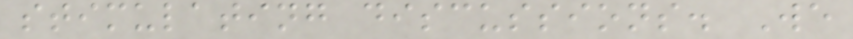stimulating discussions. We
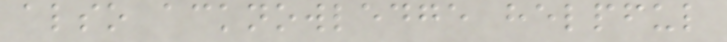also acknowledge helpful
